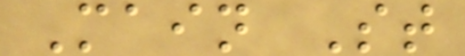Main St
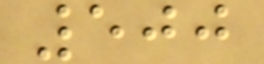500
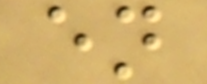en
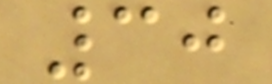30
